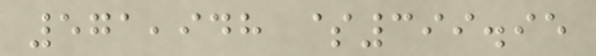571,948 $399.95
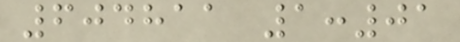604811 1:01
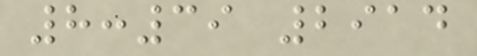8:39 2914
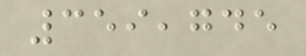359,745
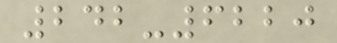242-6220
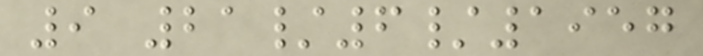9 21/6/1957
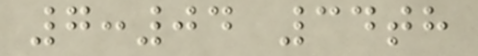7:04 34th
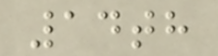14th
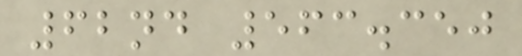62nd 563.350
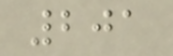201
